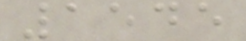1545
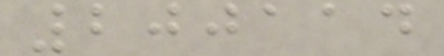200114
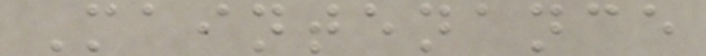Maintenance
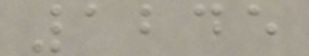1245
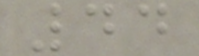44
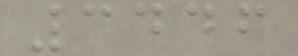3446
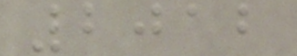2012
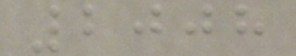2008
